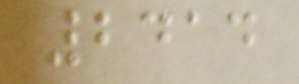2414
